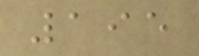195
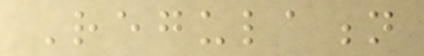Regulation
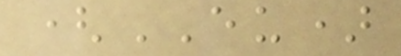(EU)
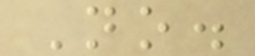No.
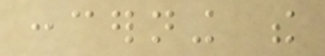concerning the
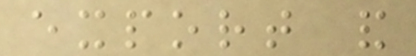export and
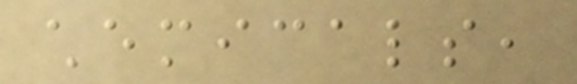chemicals,
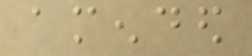amended
